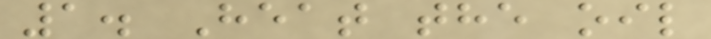1. Heat the oil
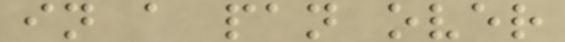in a pan over
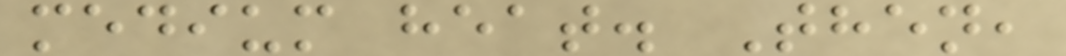medium heat. Then,
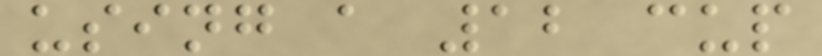using a 12 cup
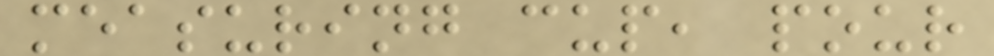measuring cup, pour
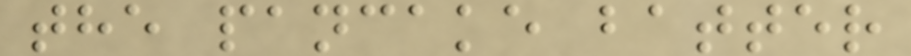the pancake batter
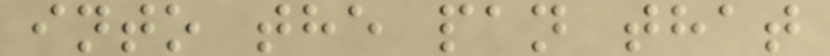into the pan that
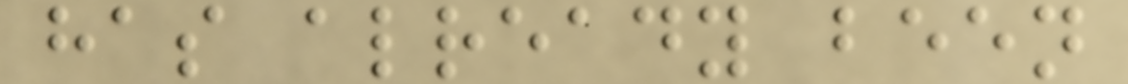has already been
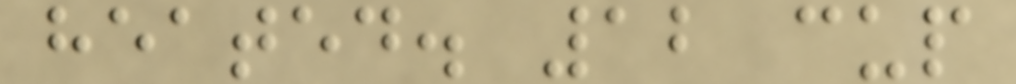heated. 12 cup
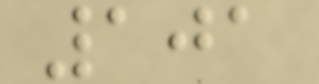101
